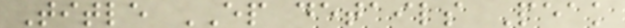Title EP details Peak
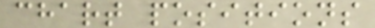chart positions
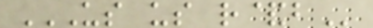US US R&B
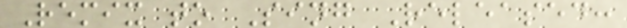Remix to Sing Released:
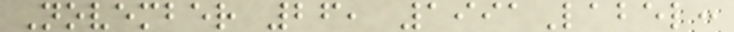November 26, 1991Label:
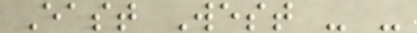East West - -
